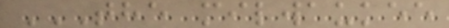THE MILWAUKEE
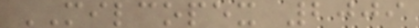MILCOPEX 2009
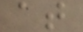at
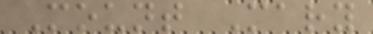Mount Mary
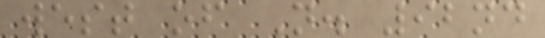west of N. 92nd
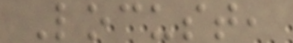Locust,
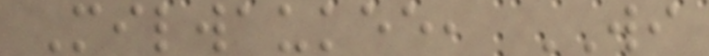Milwaukee, WI
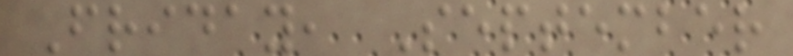Friday, September
